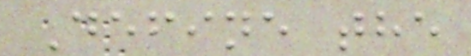Define the
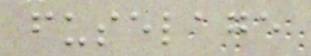fuselage
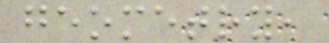geometry,
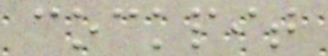cockpit
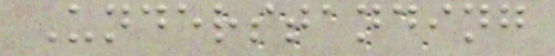Understanding
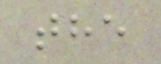the
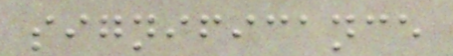significance
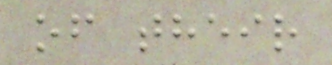of their
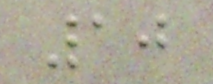10
